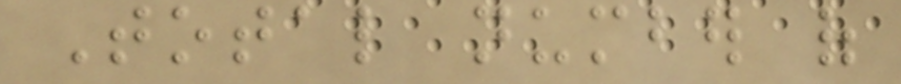Total number of
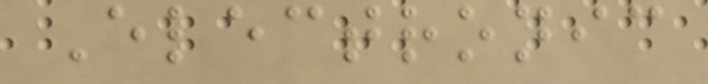Electronic
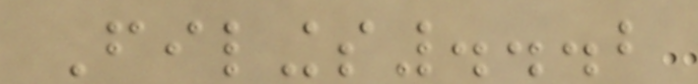Filings...2
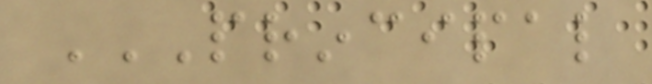PRINCIPAL
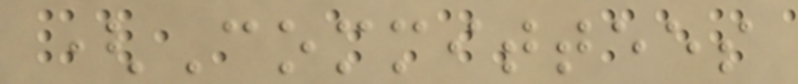(Committees
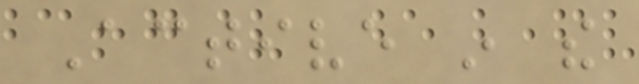Active in the
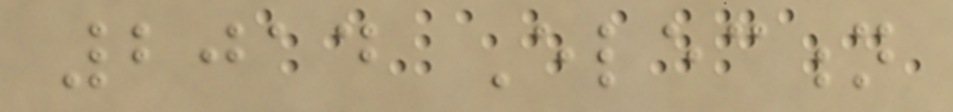2014 Election
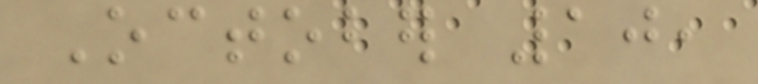October 10,
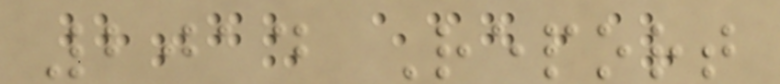2014 Report
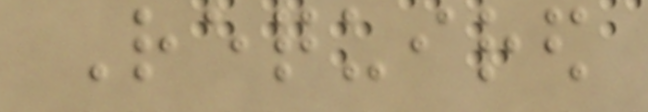Required
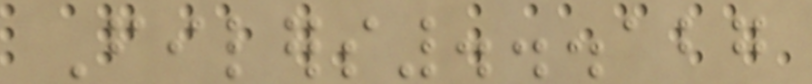Filers...127
